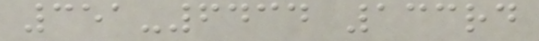351-6434 133rd
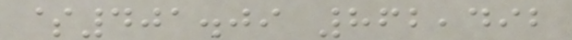$401.09 862,492
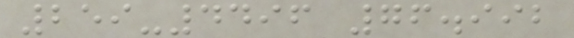259-4496 76.992
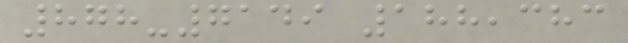878-7149 188,383
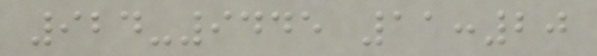924-9445 11:20
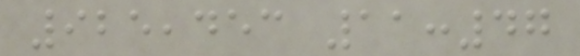925,453 11:47
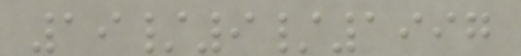19/9/1997
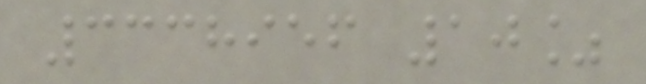3338956 10%
